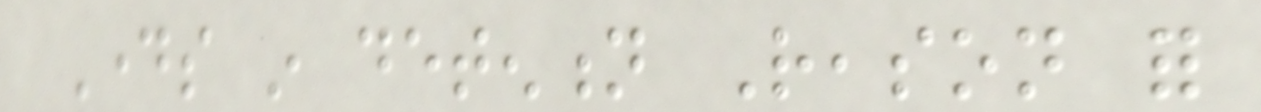Days in detention Reason for
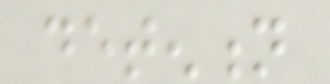detention
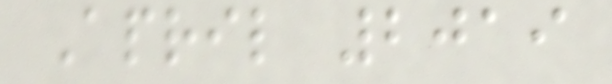April 2019
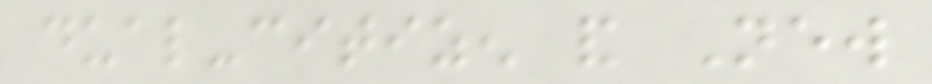dual-citizen and New
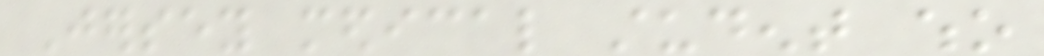Jersey medical student who
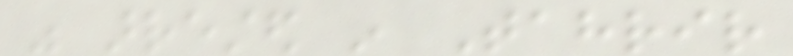was arrested in Tahrir
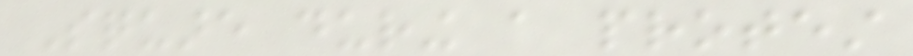Square during a protest
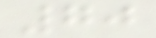70
